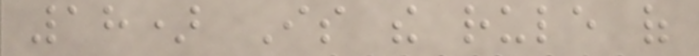18) Is the rule of
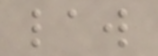law
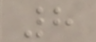8
